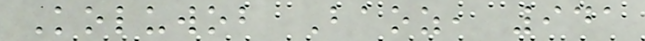Koluwob Baoz, 941
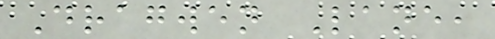Dragwen Lane,
